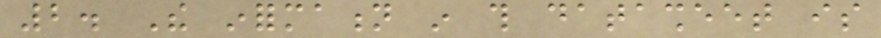2. The information in this datasheet is
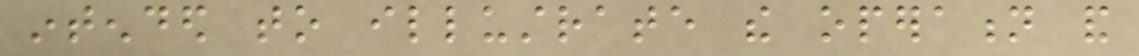intended to illustrate the operation and
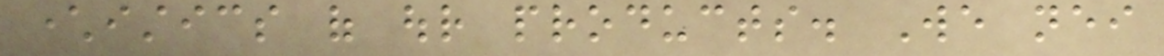characteristics of our products. We neither
